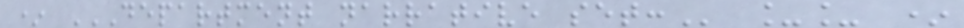* DEPARTMENT NARRATIVE SET: __ *
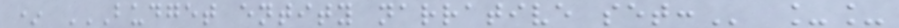* BUDGET ENTITY NARRATIVE SET: __
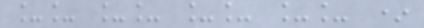__ __ __ __ *
